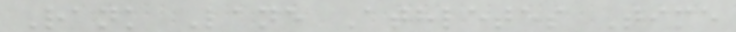Rank Lane Athletes Time
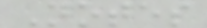Notes
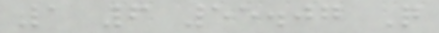1 6 55.07 Q
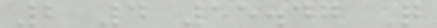2 4 55.47 Q
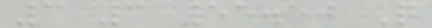3 3 55.50 Q
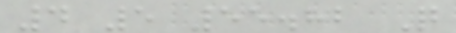4 5 55.82 Q
